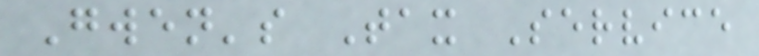Gwen's Tax Service
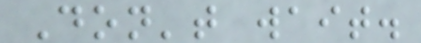Don't wait.
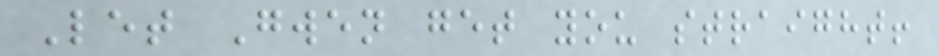Let Gwen get you straight!
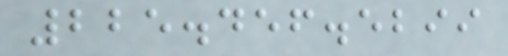225.456.5299
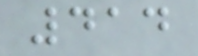414
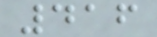416
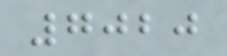7020
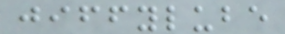jiffylube
